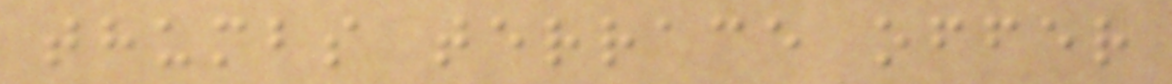thumbs terrace offer
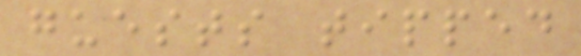guests tipped
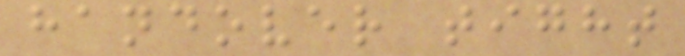handover tight
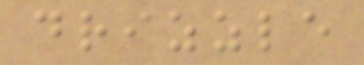drizzle
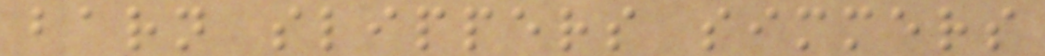barn slippers simmers
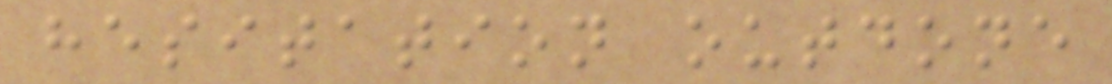hesitation outdone
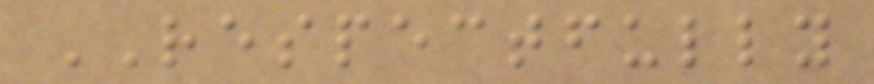RESPECTFULLY
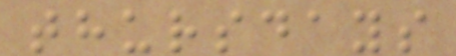thursdays
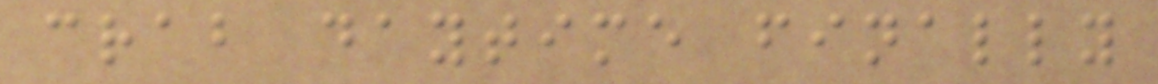crab daytime finally
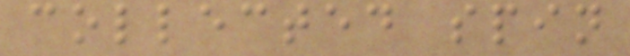collected spin
